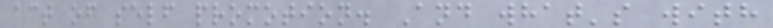act of self promotion. And what's with
